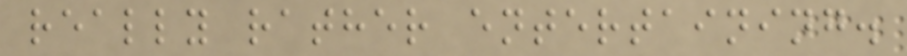really rather entertaining.
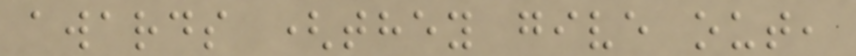awards (they give out,
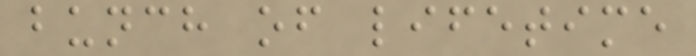bunch of lifetime
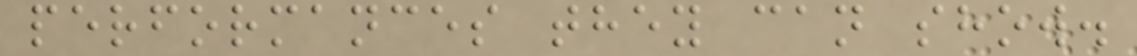performances they can show.
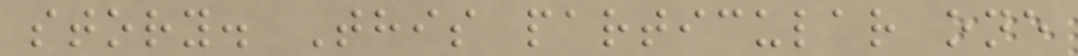story. This particular one
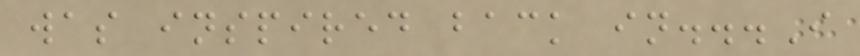was inspired back in...I
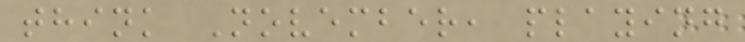think November, playing
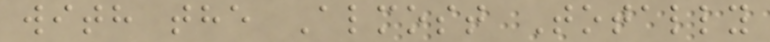with the Almost Totally
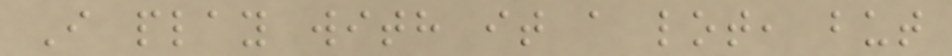I play with it a lot, but
